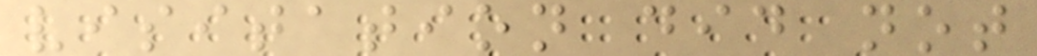visitation did not
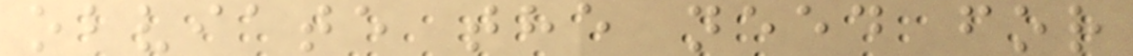obviate the need for
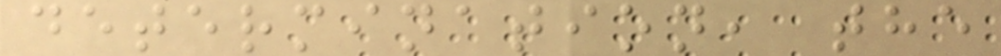determination, the
